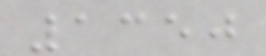1350
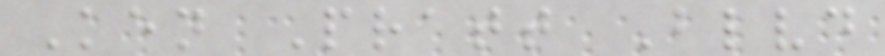Ken Pratt Blvd
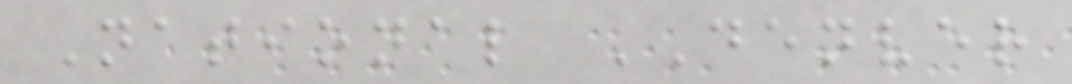National DENVER
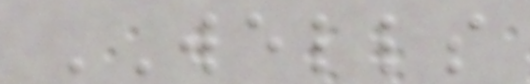WELLS
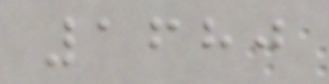1680
